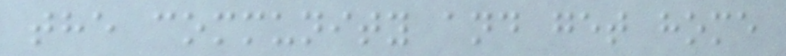the community and get home
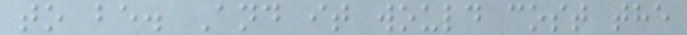to be. And it would cost the
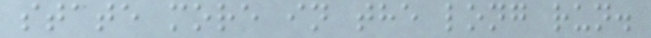state more in the long run.
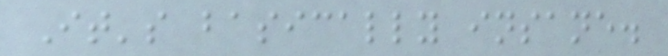It's basically insane.
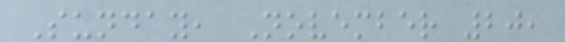Sunday, November 20,
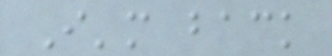I'm back
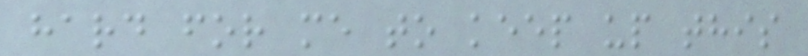hard for me to keep up this
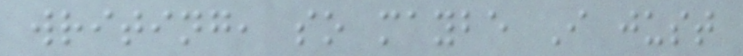writing, so maybe I just
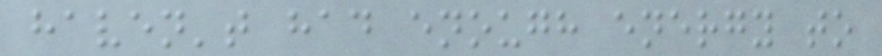haven't had enough energy to
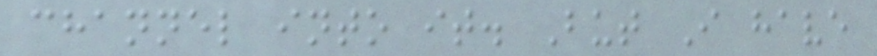channel into it. But I have
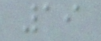19
